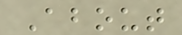About
